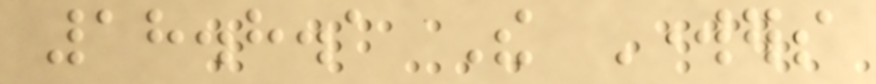18.8.1 The Workers
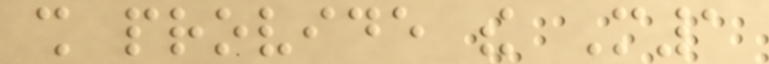shall provide the M1
